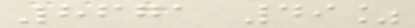8671 49%
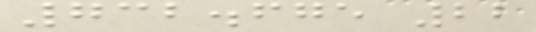732.675 22
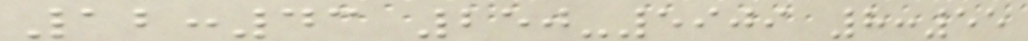12:43 250-5909 8:55
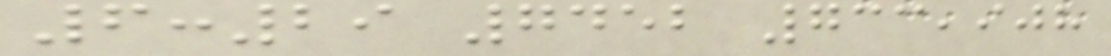6:29 7452 733,908
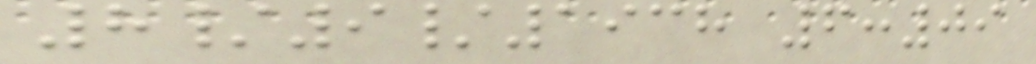8/9/1938 6:09
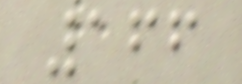166
